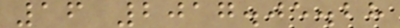16 2017.05.28
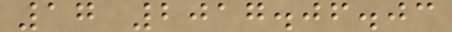17 2017.06.03
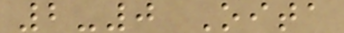2-0 Oita
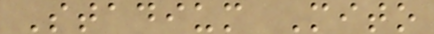Stadium Mito
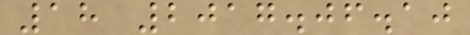18 2017.06.10
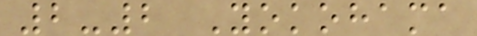2-2 Yokohama
